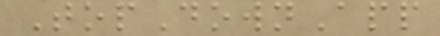TopDownApp
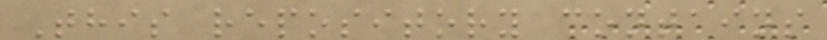This repository contains
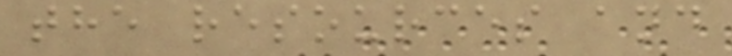the resources and
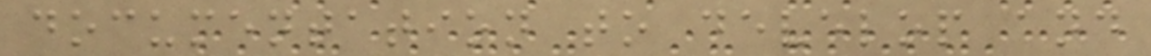documentation to develop and
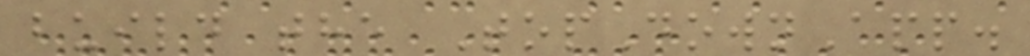build the TopDownApp.
